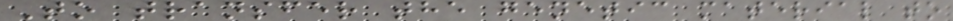To transfer the genetic material to
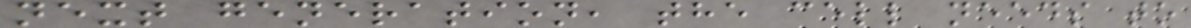next generation, the cell needs to
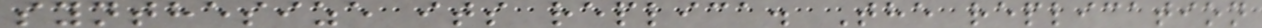synthesize its replica. The replication
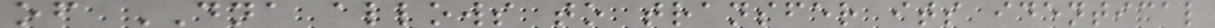of DNA allows to transfer its identical
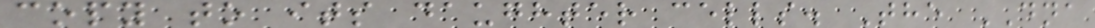copy to its daughter cells. The DNA
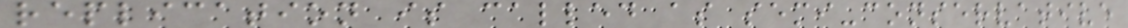replication is called as semi-conservative
